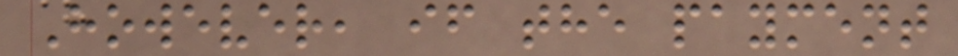However, if the payment
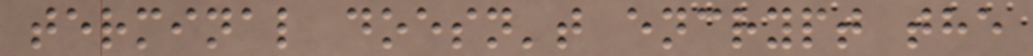terminal doesn't encrypt the
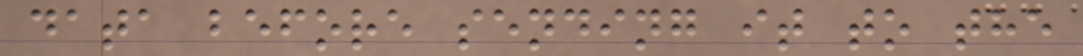data before sending it to the
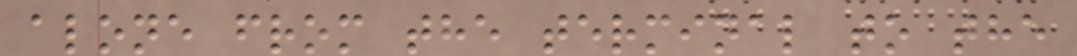alone from the terminal to the
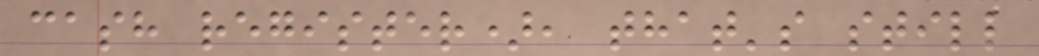cash register), that's still
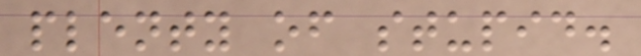plenty of stupid.
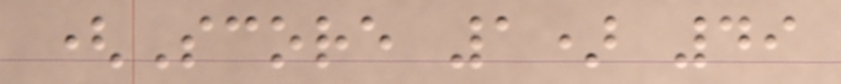(Score 1) 49
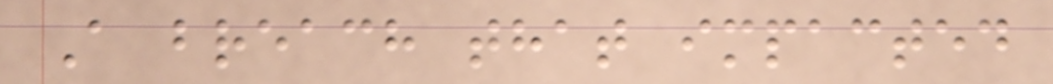A breach that impacted
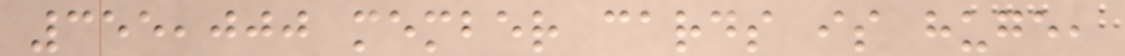355,000 member cards is huge,
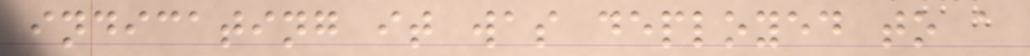indicating it was deployed to a
